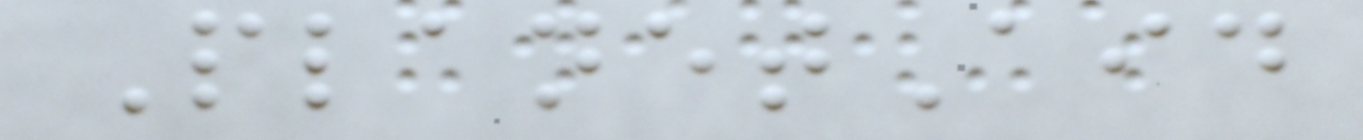PlanetAid
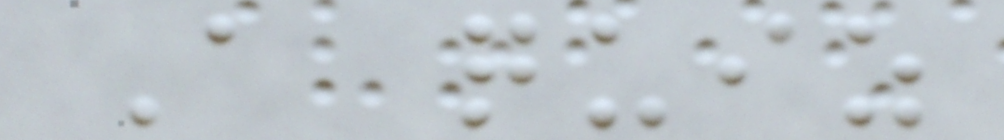A quiz
